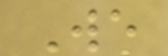We
